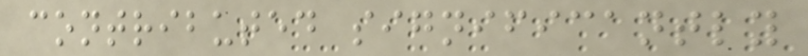contributed significantly
